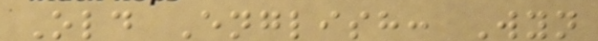Old English: Wyn
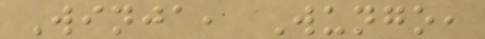Winja, Wungo,
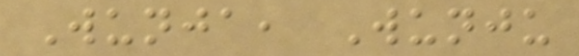Wunja, Wunju
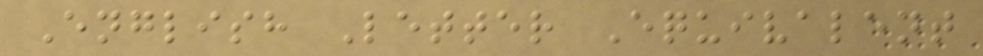English Letter Equivalent
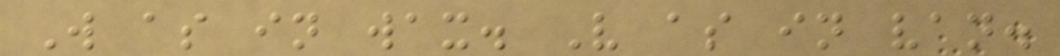W as in wax. V as in van.
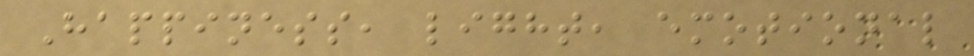Happiness, light, emotional
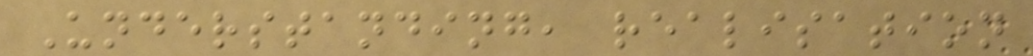Understanding, realisation
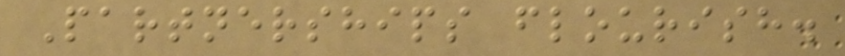Partnerships flourish.
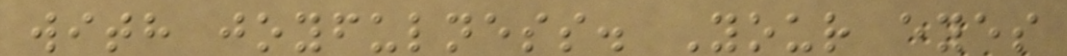with joyfulness. Your eyes
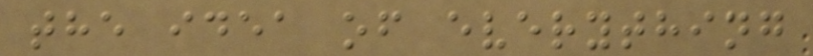the idea of everything
